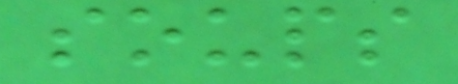soups
